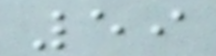59
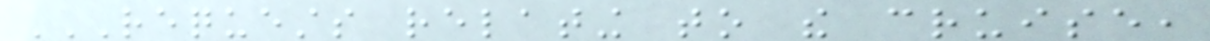REQUESTS RELATING TO THE CRUISE,
